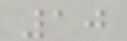10
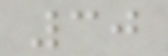30
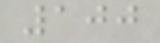100
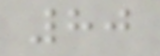80
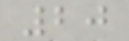20
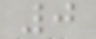0
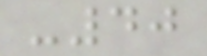-40
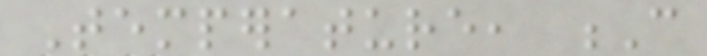Temperature, C
